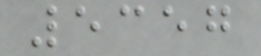5357
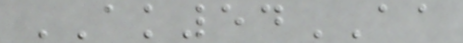AK54AA
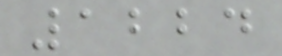1224
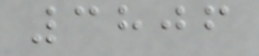3806
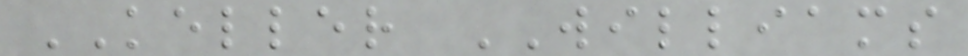KELLER WILLIAMS
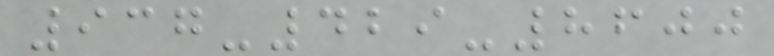937-429-8600
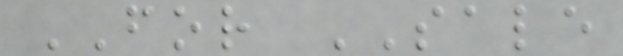FOR SALE
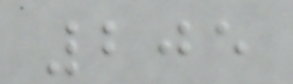205
